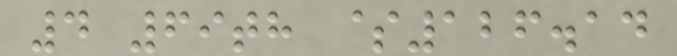4 69th $126.14
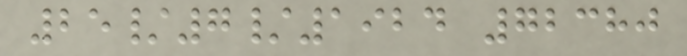25/7/1924 72380
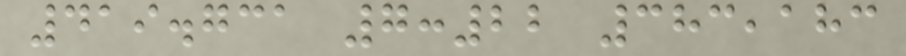419.731 7:22 383,183
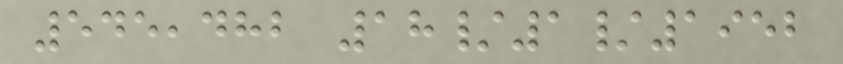545,482 18/1/1952
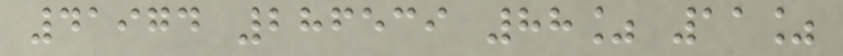41974 286539 88% 11%
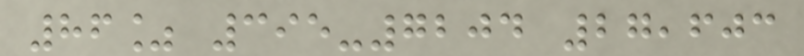86% 395-7204 27,603
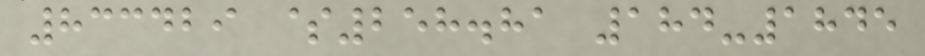833429 $258.81 184-1845
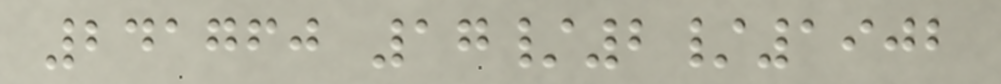241760 17/2/1902
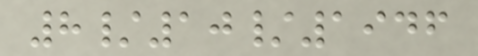8/10/1946
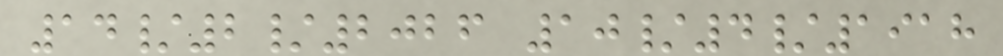14/2/2026 10/4/1918
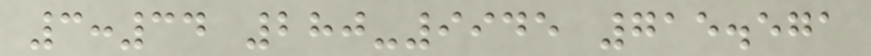3:34 280-9945 715.571
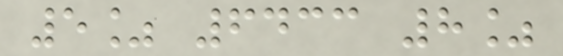5% 6433 8%
